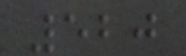520
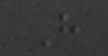H
